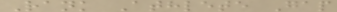Rank Athlete Gap
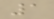1
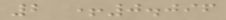2 +0.096
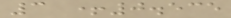3 +0.535
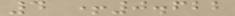4 +0.622
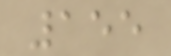155
